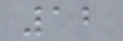12
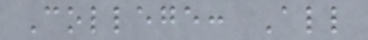College: All
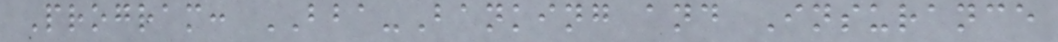Program: BBA-Banking and Insurance
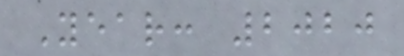Year: 2020
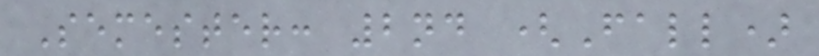Semester: 2nd (Fall)
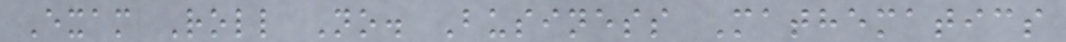Exam Roll No. Business Mathematics
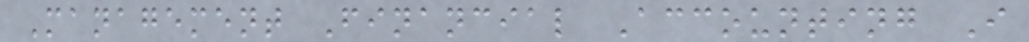Management Financial Accounting I
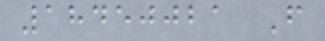18450021 F
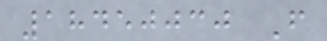18450030 F
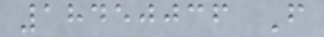18450036 F
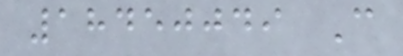18450049 C
